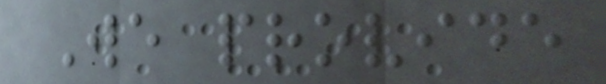We provide
